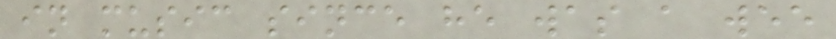in music since he was a wee
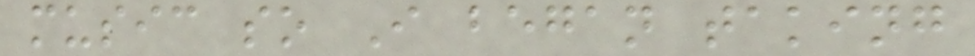music so I began taking
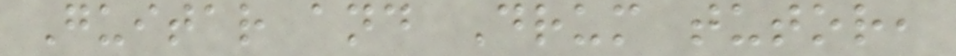Guitar and Drum tutor,
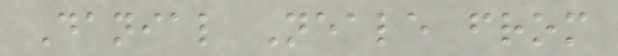Danial Neale from
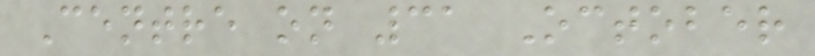Centre on 31 October
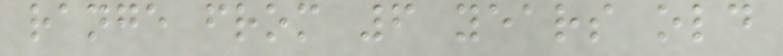range from 6 years old
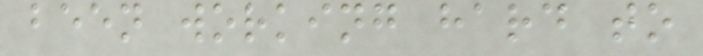been working hard to
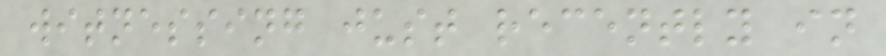witnessing just recently in
